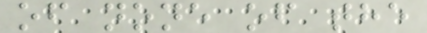of none of the
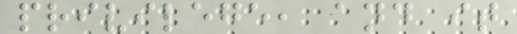privilege, and it
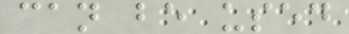can be used
